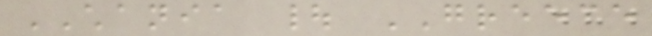CHANIA | GREECE
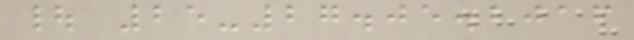| 25-27.05.2016
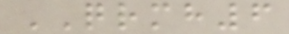QRMH6
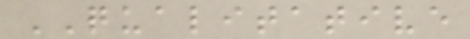QUALITATIVE
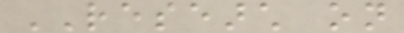RESEARCH on
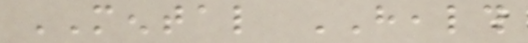MENTAL HEALTH
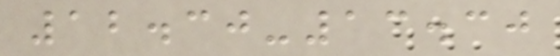12.30-13.30
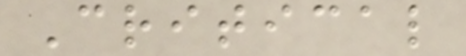Critical
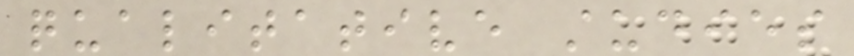qualitative studies
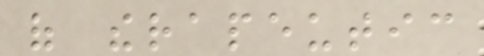of therapeutic
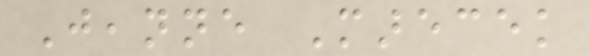Jeanne Marecek
